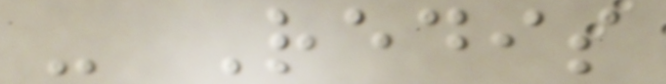- Redis
